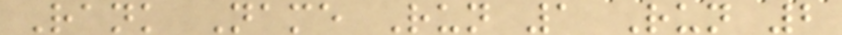Rank Name Run 1 Run 2
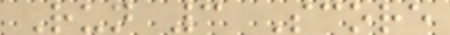Run 3 Score
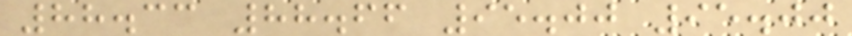88.33 88.66 95.00 95.00
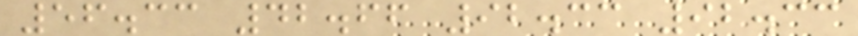56.33 42.66 92.33 92.33
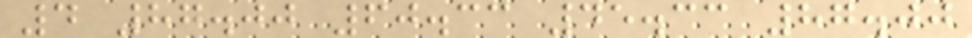4 87.00 60.33 45.33 87.00
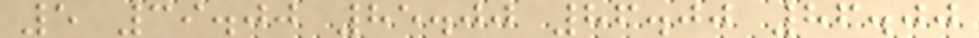5 39.00 85.00 86.00 86.00
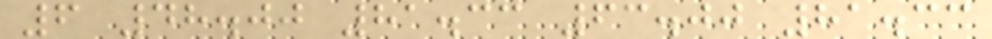6 48.00 81.33 63.00 81.33
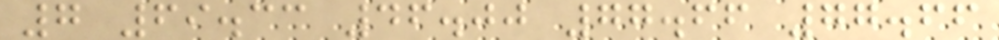7 69.33 46.00 77.66 77.66
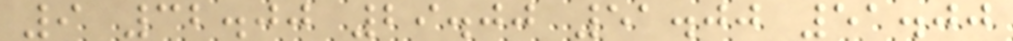9 32.00 29.00 51.00 51.00
